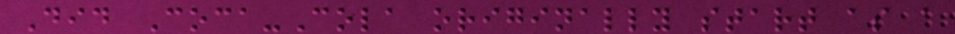Did Coca-Cola originally start as a
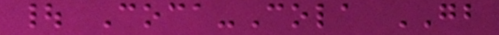| Coca-Cola GB
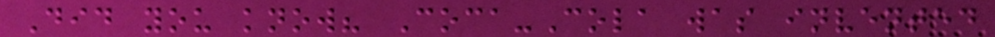Did you know? Coca-Cola was invented
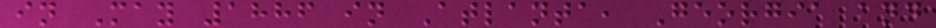in May 1886 in Atlanta, Georgia and
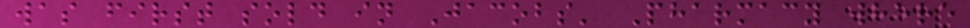was first sold in Jacobs' Pharmacy where
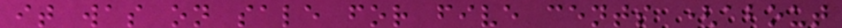it was on sale for five cents (about
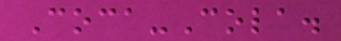Coca-Cola.
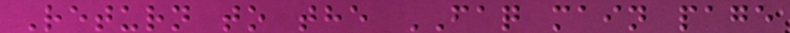Return to the FAQ main page
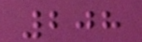208
